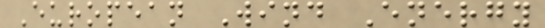European Wind Energy
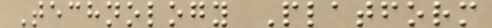Technology Platform
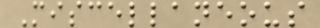Miscellaneous
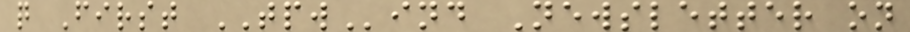q First TPWind Newsletter on
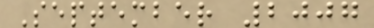September 2007
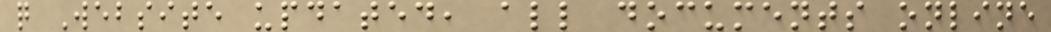q Website updated, all documents online
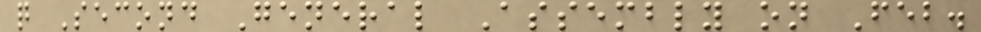q Second General Assembly on Feb.
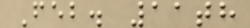Feb. 11th
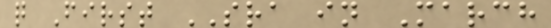q First SRA in March
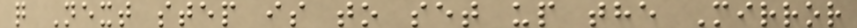q Next step is to set up the Mirror
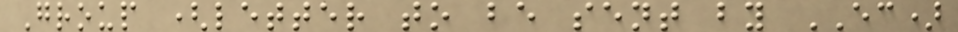Group (letter to be sent by EC)
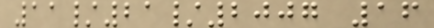11/21/2007 16
